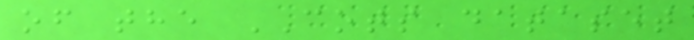of the COTS dataset
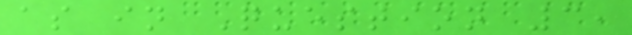as in Question 3,
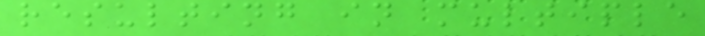resulting in multiple
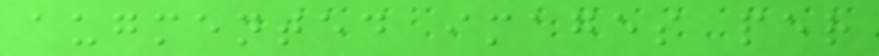augmented images per
